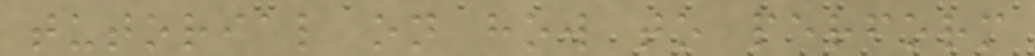tutorial on how to perform
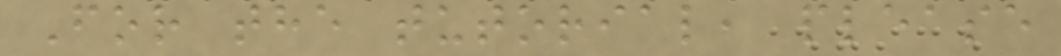For the tutorial, please
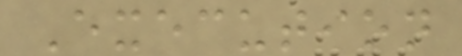Execution
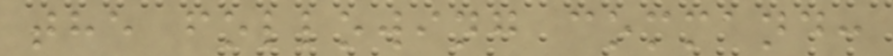the following command:
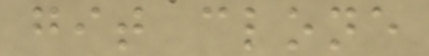git clone
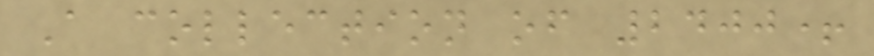A collection of 2400+
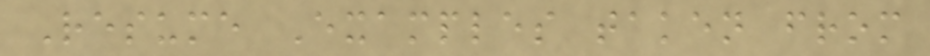Resume Examples taken from
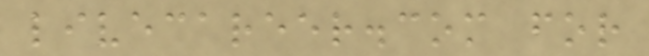livecareer.com for
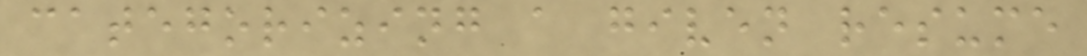categorizing a given resume
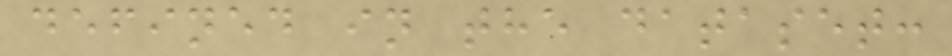defined in the dataset:
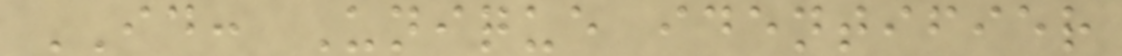ID: Unique identifier
